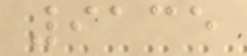9135
